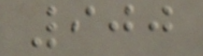900
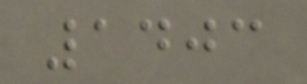1403
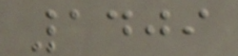1409
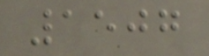1507
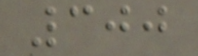300
